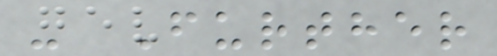- Further
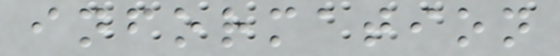information
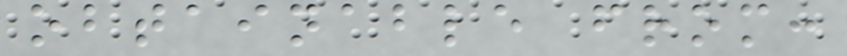obtainable from:
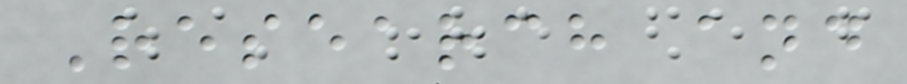Research and
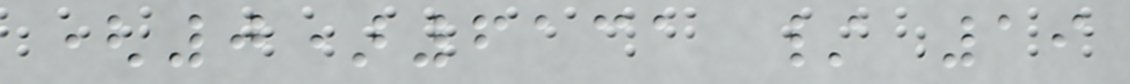(0)6131 / 19
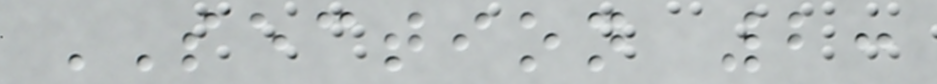SECTION 2:
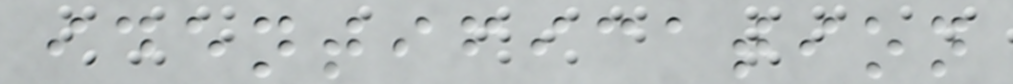identification
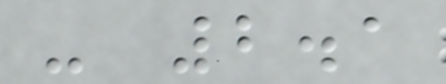- 2.1
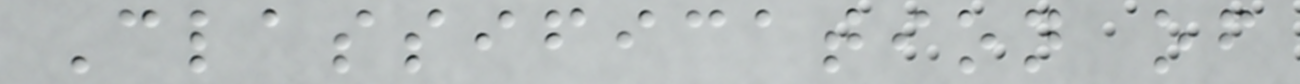Classification of
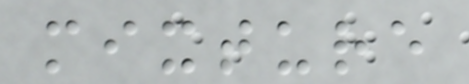mixture
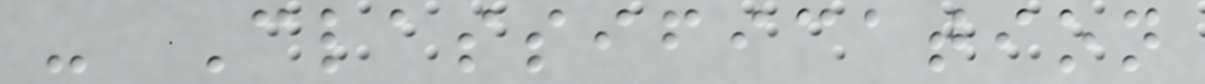- Classification
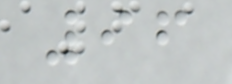96
